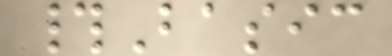#Basic
